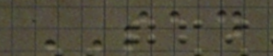SAD
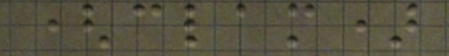(clam)
